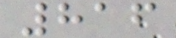816
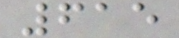615
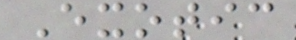Exotic
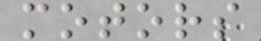motors
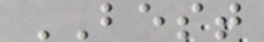BEST
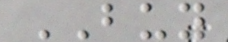BUY
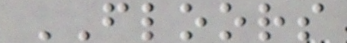FLOORS
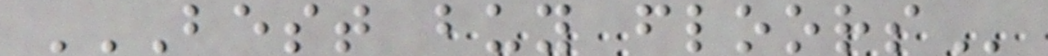BEST BUY FLOORS
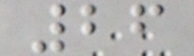26
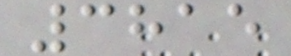3815
